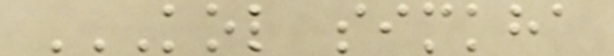KOL SIMKHA
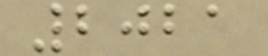2021
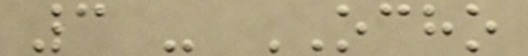3 - OCHO
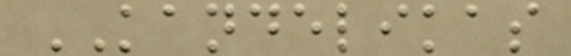KANDELIKAS
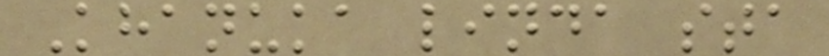Khanuka linda sta
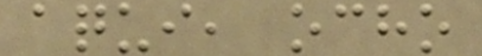aqui, ocho
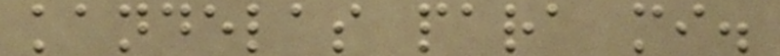kandelas para mi.
